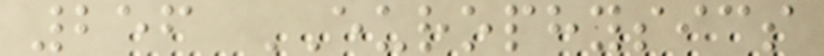256 EUROPHYSICS
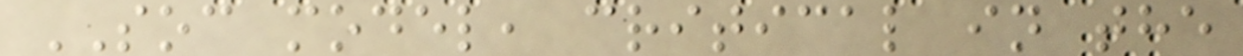SOC model, critical in the
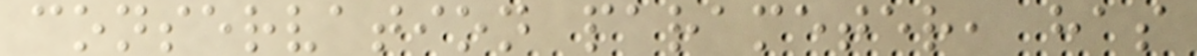conservation parameter, has
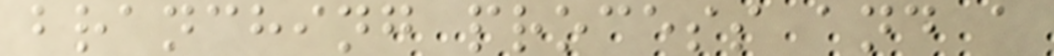branching process and a
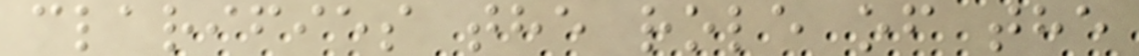clarifies the role of the
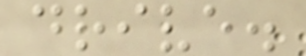drive.
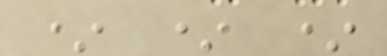* * *
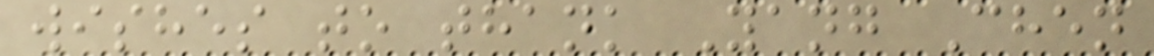wishes to thank Yang Chen
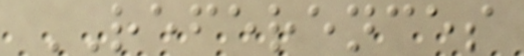REFERENCES
